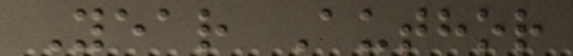Year Author
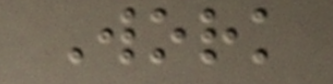Work
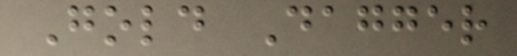Gold Dagger
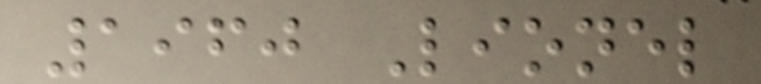1960 Lionel
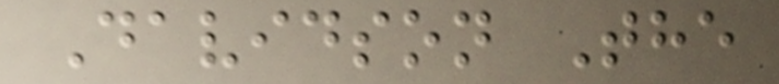Davidson The
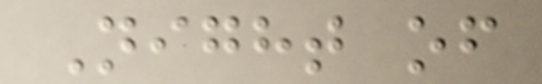Night of
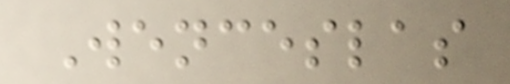Wenceslas
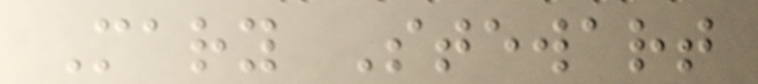Mary Stewart
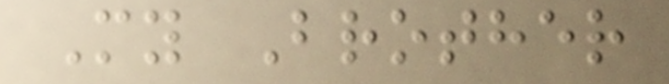My Brother
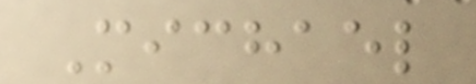Michael
